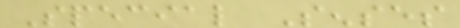Special Senses
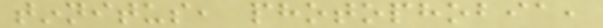tinnitus, photophobia,
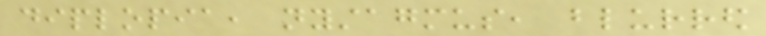diplopia, nystagmus, blurred
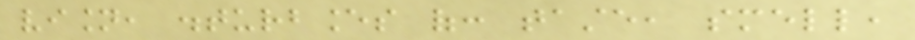vision, disturbances of: taste, smell,
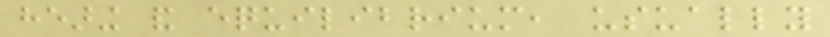hearing and equilibrium, usually
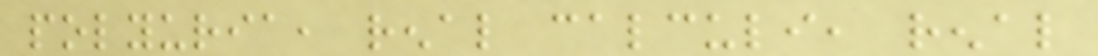polyuria, renal calculi, renal
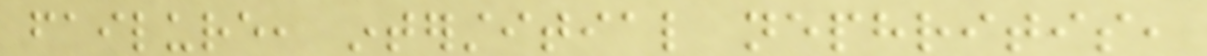failure, interstitial nephritis,
